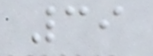39
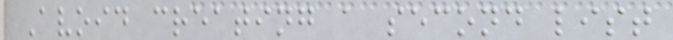Avoid creating a second list
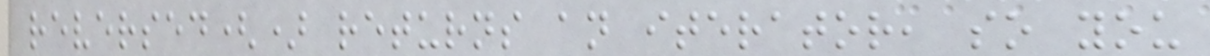reversed() returns an iterator, so you
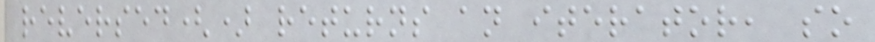reversed() returns an iterator, so
